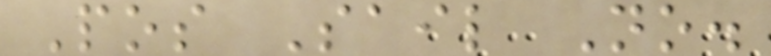Pos Sail No.
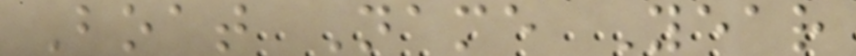Boat Name Year
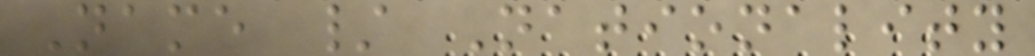Name / Nationality
